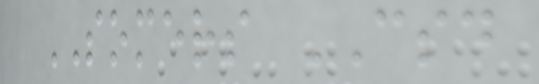SOMERS CSD
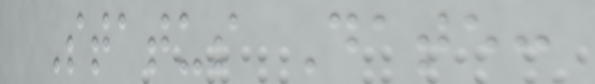Status Date:
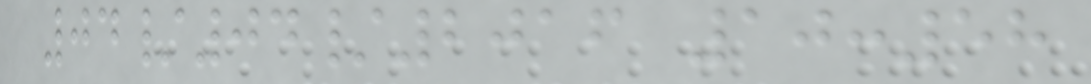04/04/2016 10:58
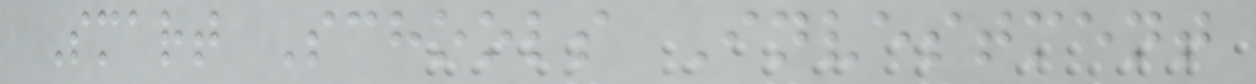Smart Schools Investment
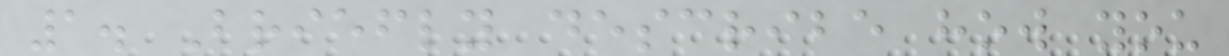1. Briefly describe how you
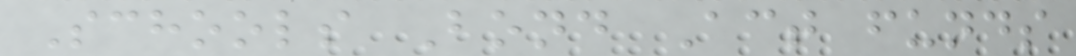Schools Bond Act funds
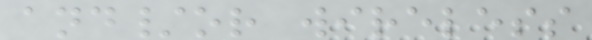and/or wireless
